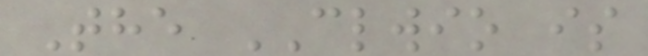The CLWIO is
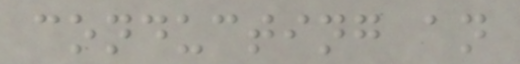conducting an
